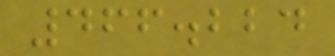466.224
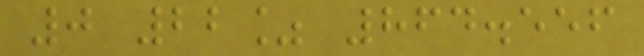0 22% 864.556
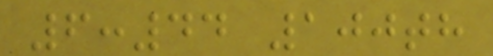6:44 100th
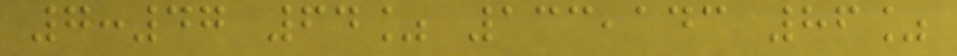7:47 64% 133,143 86%
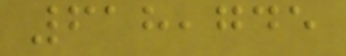618,745
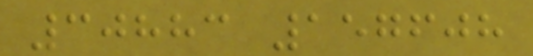30883 157608
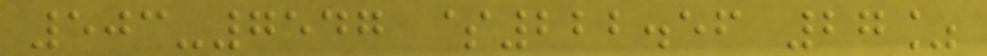503-7547 $222.56 27%
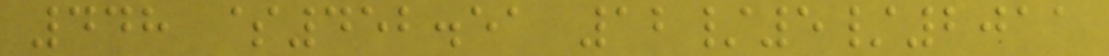448 $452.51 12/5/2011
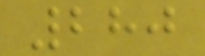280
